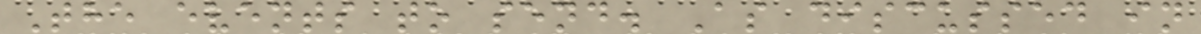The events to send. As discussed in
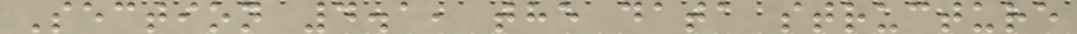Section 4.1, the data structure
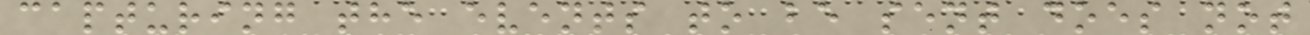capturing the events to be sent does not
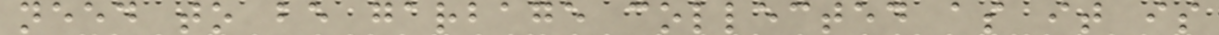need to be garbage collected as it is
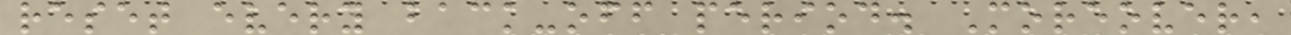reset every back-off period. Moreover,
